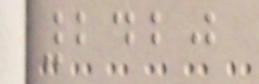2420
